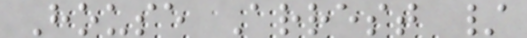House Arrest /
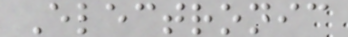Electronic
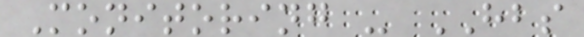Monitoring - HBS
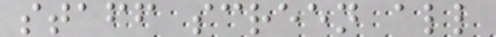staff screen all
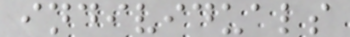individuals
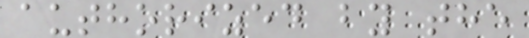authorized by the
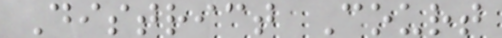District Court
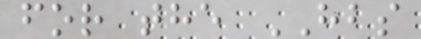for the HBS
